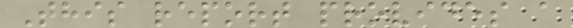This report provides a
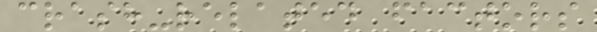crash-related factors
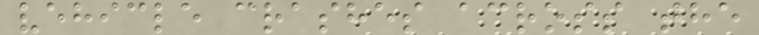vehicle crashes across the
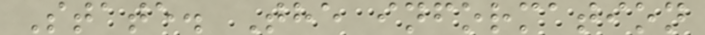State. The information
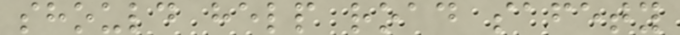should help road safety
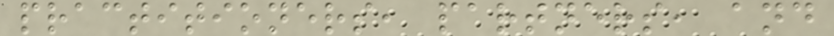practitioners, partners, and
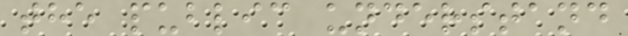the public understand
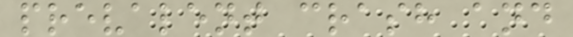prevalent crash and
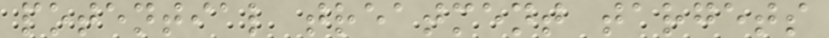potential treatment targets
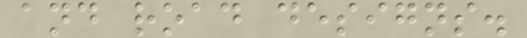and road designs.
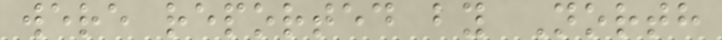were reported by North
